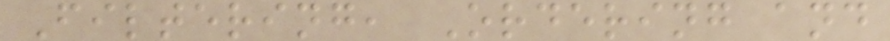Filtering, Ordering and
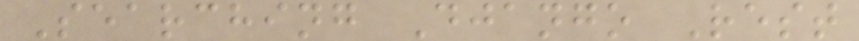Searching Django Rest
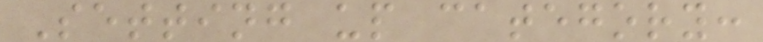Setting up category:
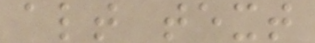alt text
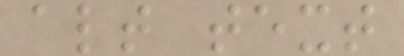alt text
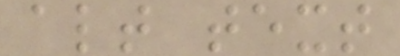alt text
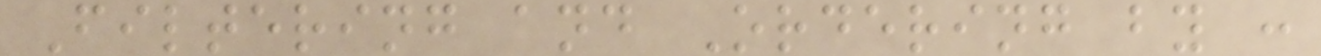Filtering and Ordering by :
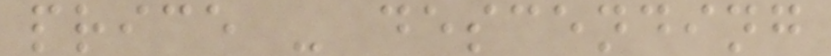price - descending
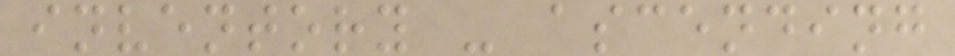inventory - ascending
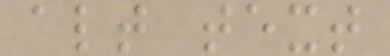alt text
